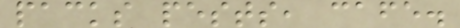packs pests, cafe.
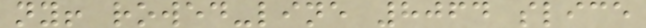ny! rowed-line 8064 slice
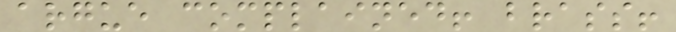argue complained! brass!
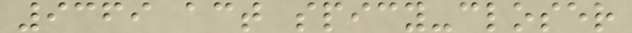9369 act spicy-closer
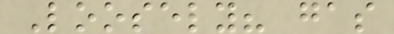Loosely? gas
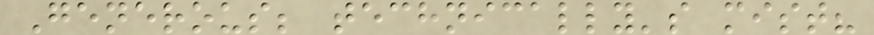Generous; technically's mist?
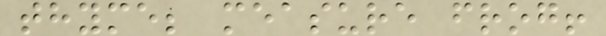thyme; measure frog!
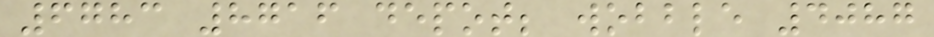6783 8716 depot; wobble 4087
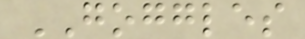GOGGLES
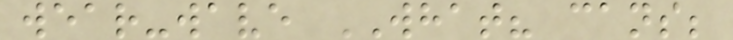wear-wave WHAT? cans;
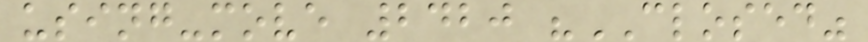using-move 2420 "CLOSED"
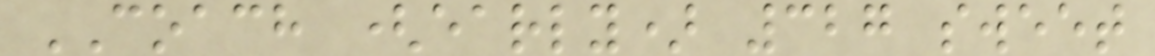COACH (early) 327 sweet
